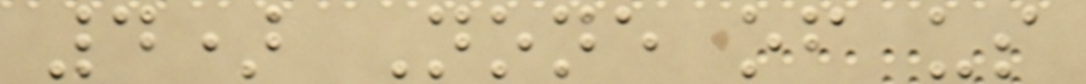4) None of us
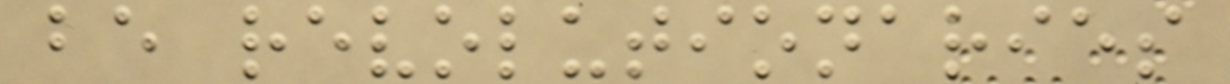be revolutionaries
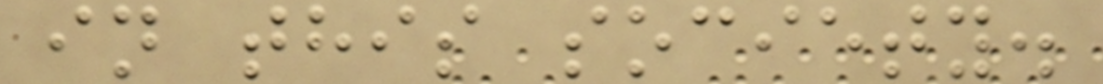in this society.
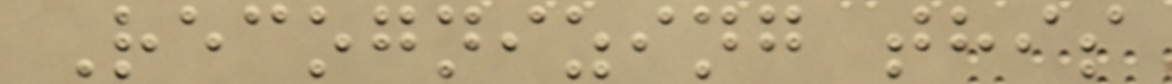Recognizing this
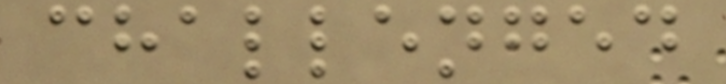challenged
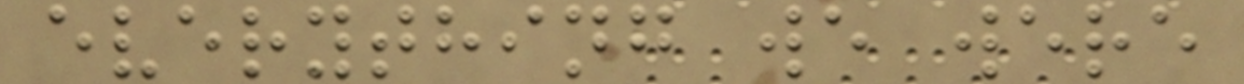everything we were
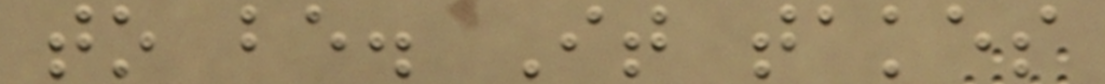to be. It takes
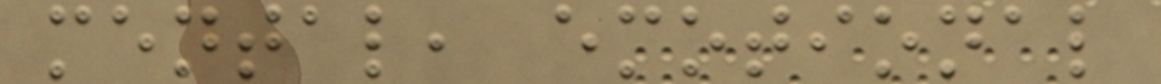mental, emotional
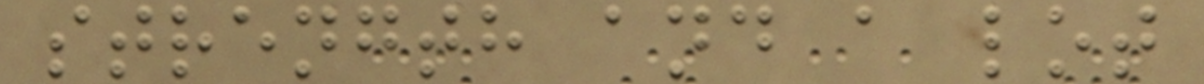strength and a lot
